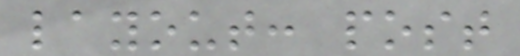layout: post
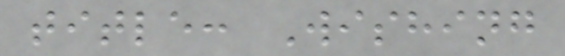title: Wishing
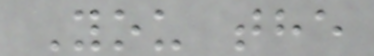You the
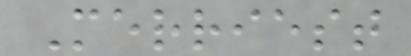Merriest
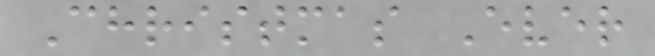Christmas Ever
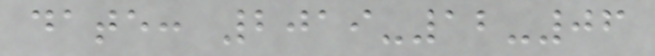date: 2019-12-06
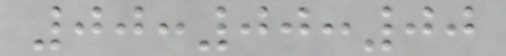00:00:00
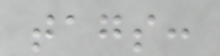tags:
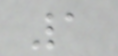1
